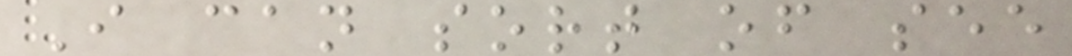I can sort of see
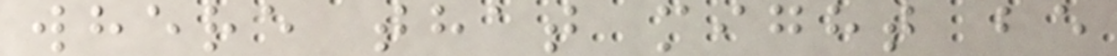where that might be
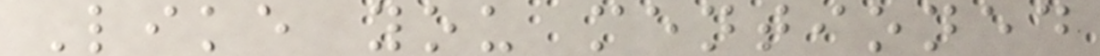Like you mentioned
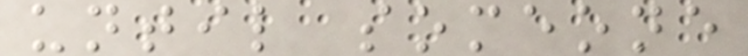until someone
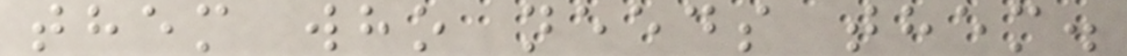them who needs them.
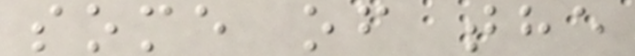some of the
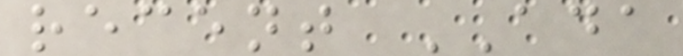recent ADA
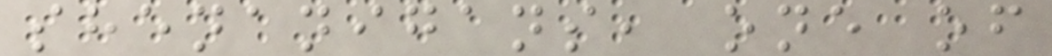shenanigans, one of
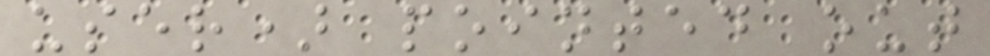user) pointed out
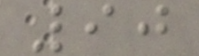90
